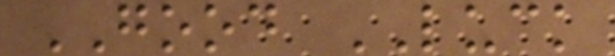GOOD LUCK
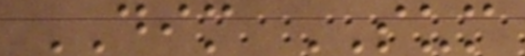DIM SUM
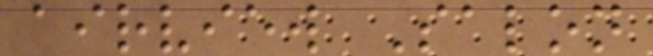airview Salon
